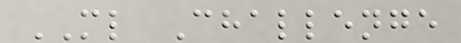ML Challenge
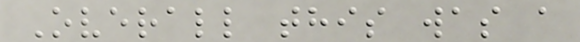Overall this was a
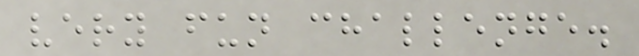very fun challenge.
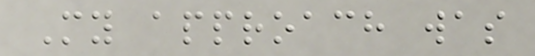My approach was
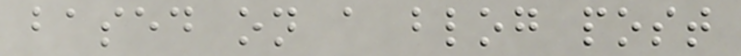based on a blog post
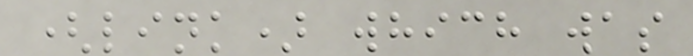(link) which was
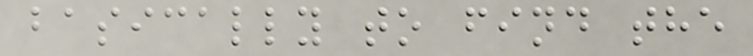basically to find the
